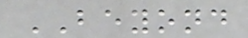BEYOND
